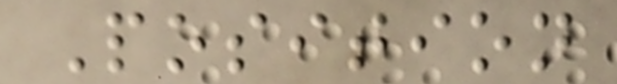Position
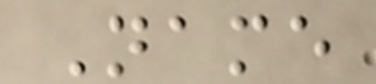Name
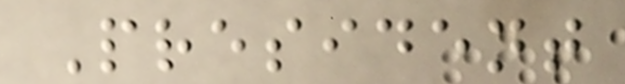President
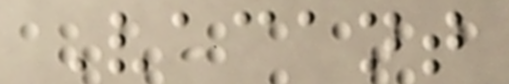Vacant
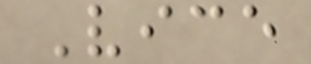Vice
